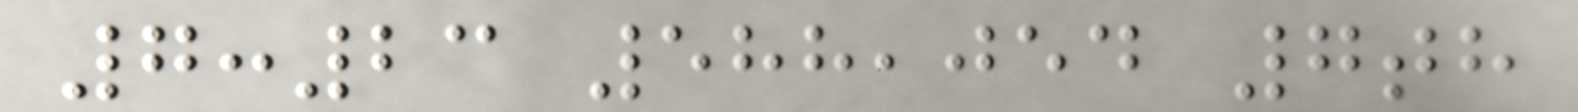7:23 588,054 7th
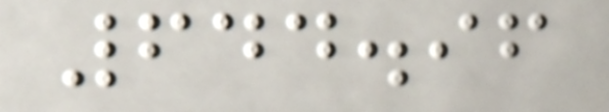644.96
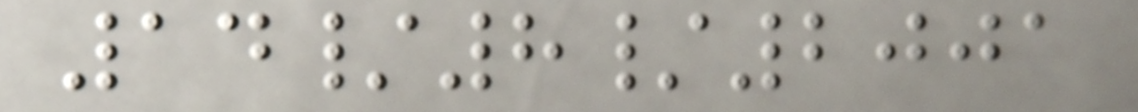14/8/2001
